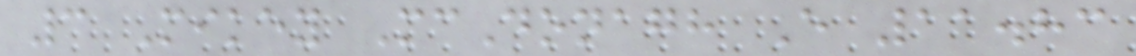3 Mikey McDonagh E 11.83
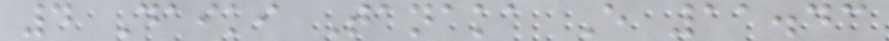4 Daiki Tanaka E 11.43
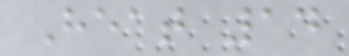Heat 14
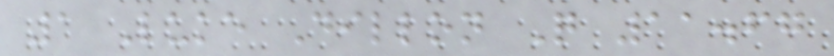1 Luke Dillon Q 11.67
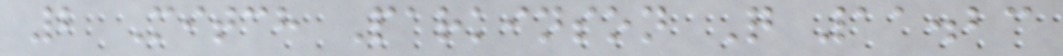2 Mitch Parkinson Q 11.23
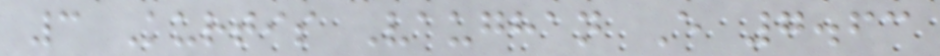3 Kurtis Vaughan E 7.63
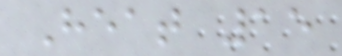Heat 15
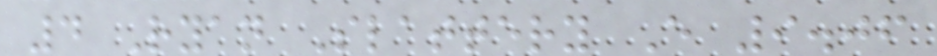4 Ryan Slattery E 9.06
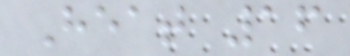Heat 16
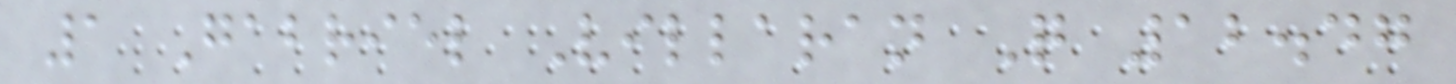1 Gabriel Villaran Q 12.47
